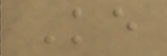Ke
